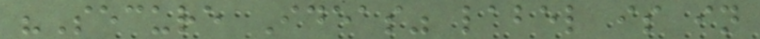"Secure Ideas" label is in
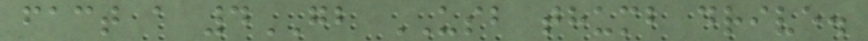fact a 4GB USB thumb drive.
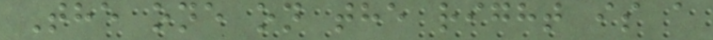The one on the right is a
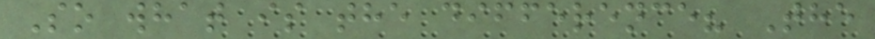So what is the difference? The
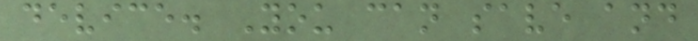device. You can save and
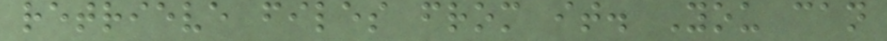retrieve files from it. You can
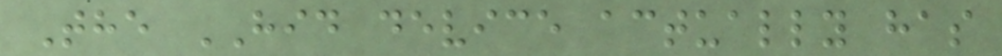The HID device actually has
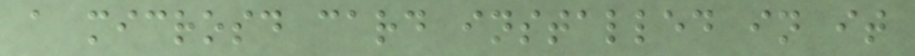a microsd card installed in it
